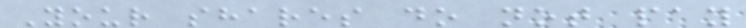Your shares do not pay
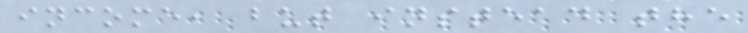income, but instead the
